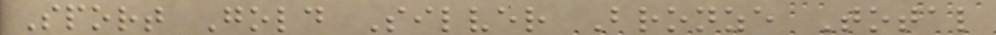Sport Gold Silver Bronze Total
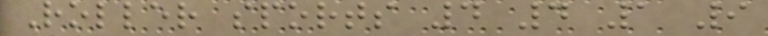Roller sports 4 4 1 9
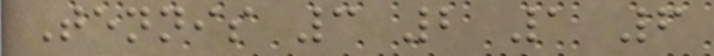Tennis 3 2 1 6
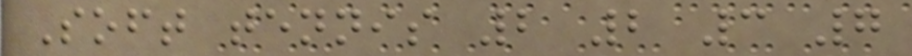Soft tennis 2 2 3 7
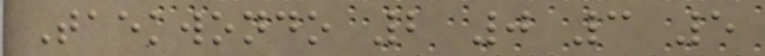Taekwondo 2 0 3 5
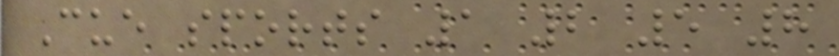Cue sports 1 2 5 8
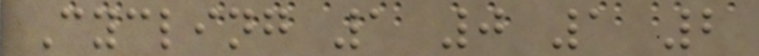Cycling 1 0 1 2
